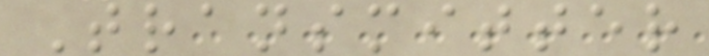Transmitter
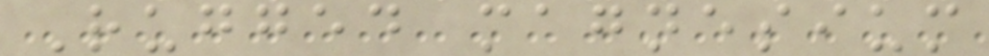Rugged magnesium
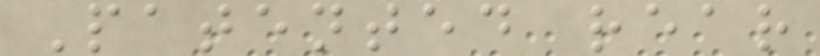Patented rear
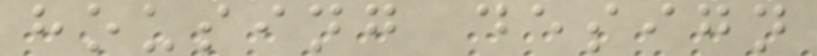housing design
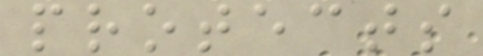protects
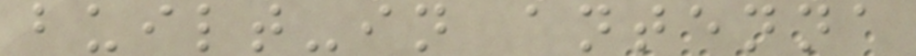built-in antenna
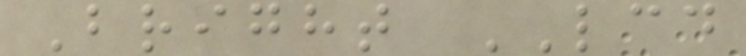Bright LCD
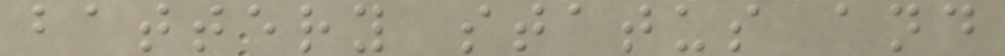battery status and
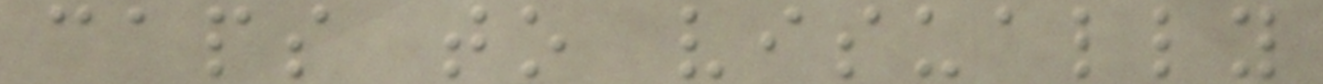caps to visually
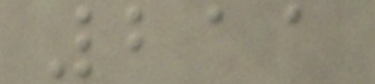211
